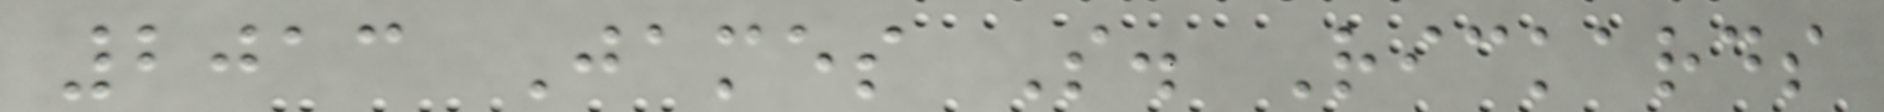2013 James S. Rickards
